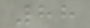88
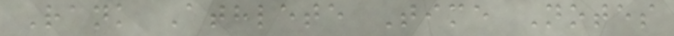Rank Athlete Time Notes
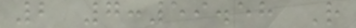2 7:59.58 R
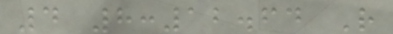4 8:12.64 R
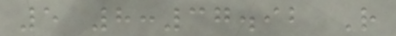5 8:37.92 R
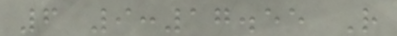6 9:17.55 R
